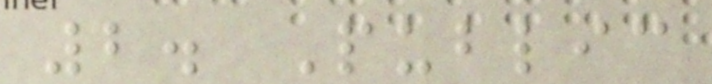2. Public
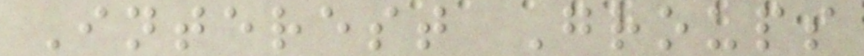Interest Groups
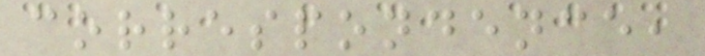correspondence,
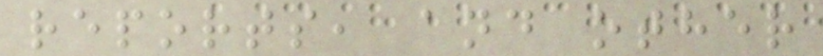reports, and other
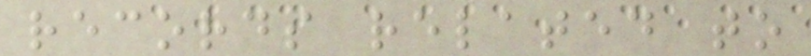records related to
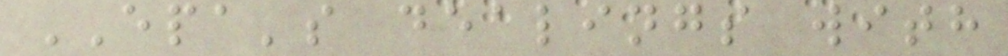EPA's dealings with
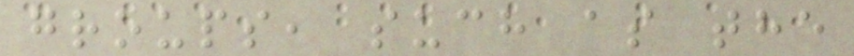groups, such as the
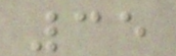35
